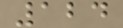124
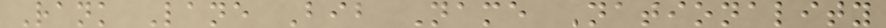Rank Lane Bib Name Nationality
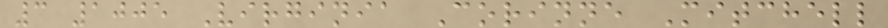3 1005 Virginia Corinne Mitchell
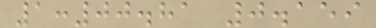1:00.81 0.159
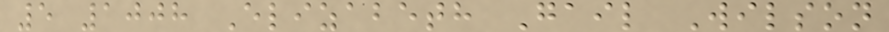5 1008 Elizabeth Gail Wilson
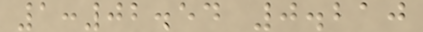1:02.54 0.210
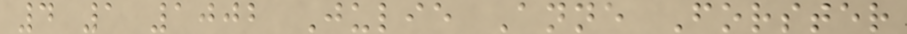4 1 1002 Julie Anne Forster
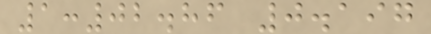1:02.86 0.197
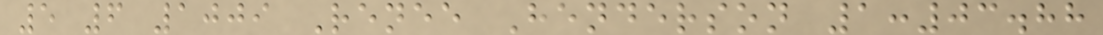5 6 1009 Renee Henderson 1:03.88
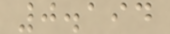0.194
